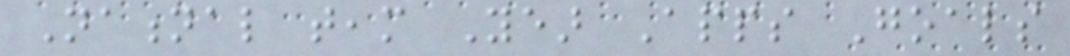National team Year Apps Goals
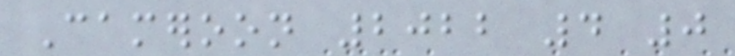Cameroon 2022 4 0
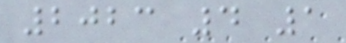2023 4 1
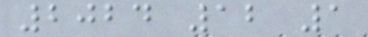2024 12 1
